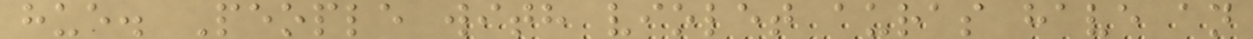hue. People with violet auras have an
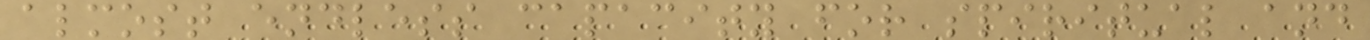almost endless capacity for spiritual and
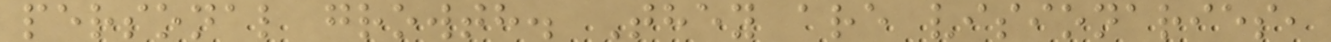personal growth. They are visionaries,
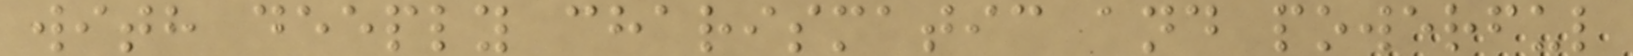with deeply charismatic and powerful
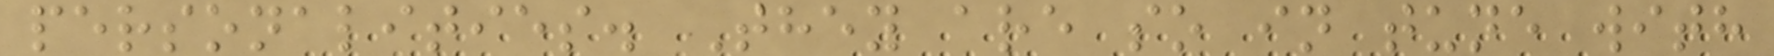personalities. They are so in tune with
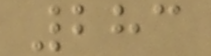283
